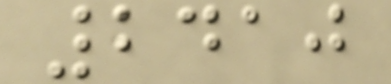2410
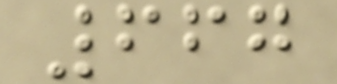667
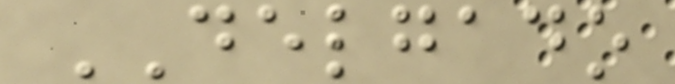DELGADO
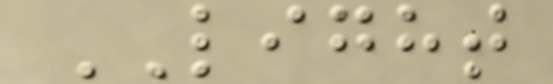LIGHT
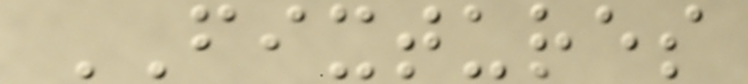FIXTURES
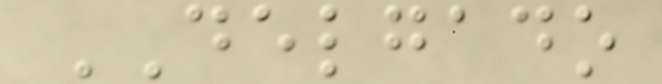DELGADO
